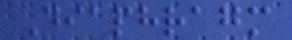Diaphragm
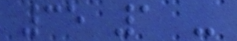35 1 -
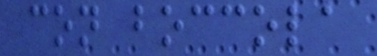con boccola
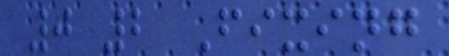0 2 Fixing
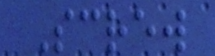Screw
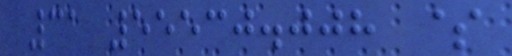31 55530.008 $
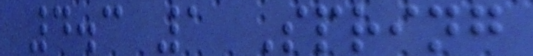4.3 1 Spring
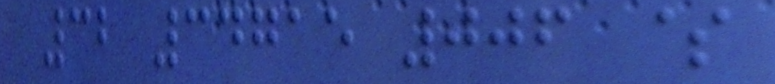32 34715 006 $
